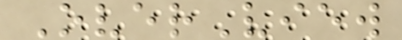OverView
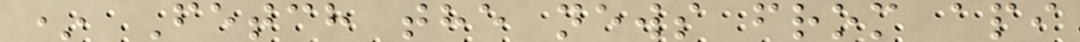* Fetch the news from api
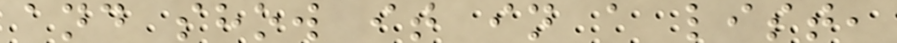and show it in a list,
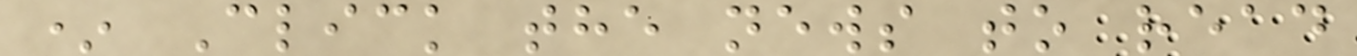* Click the news to read
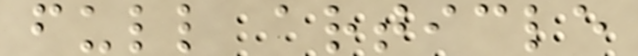full article
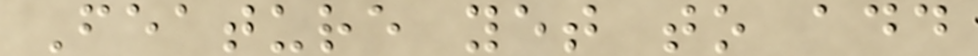Feature yet to add
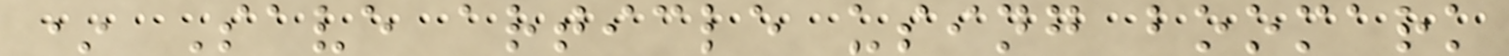* Save article using boomark
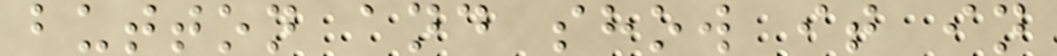button and show it in
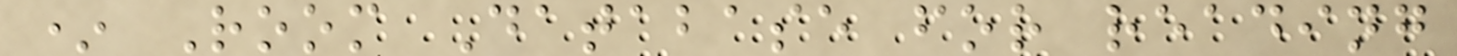* Room Database for reading
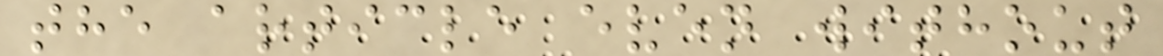the article even without
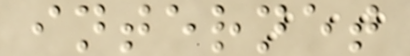internet
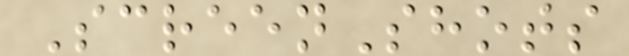ScreenShots
